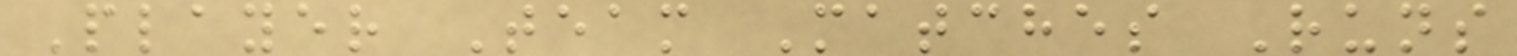Player Team Matches Runs
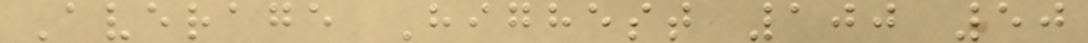Average Highest 100 50
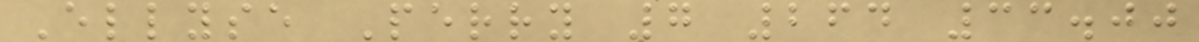Ellyse Perry 7 264 33.00
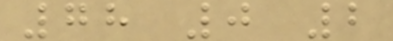78 0 2
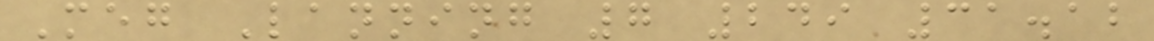Meg Lanning 7 249 31.12
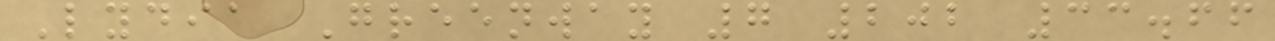Lydia Greenway 7 202 33.66
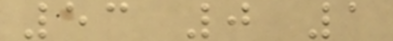53 0 1
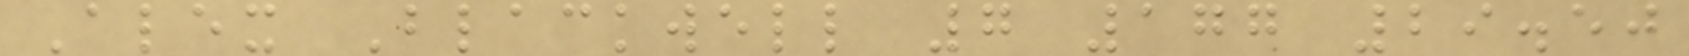Alex Blackwell 7 177 29.50
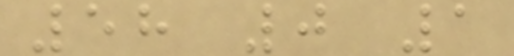58 0 1
